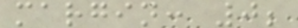margin: 0;
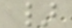}
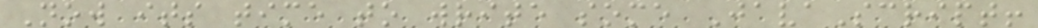Now its time to write some JavaScript!
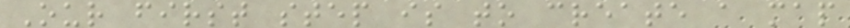Our first step is to create a map
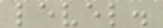level.
